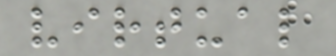virtual
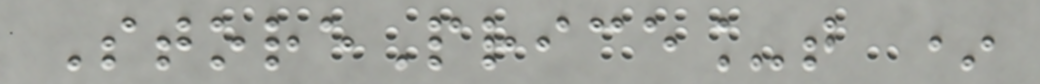StorePrice_t *
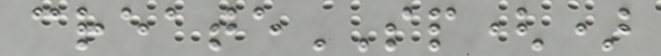createSP()
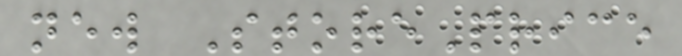new StorePrice
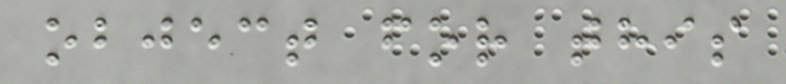object for this
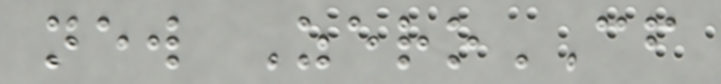new ZeroCF
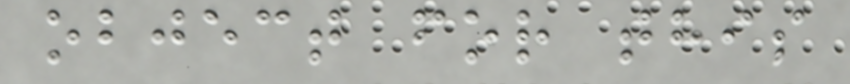object for this
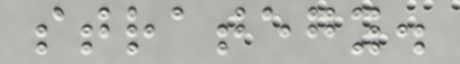strategy.
